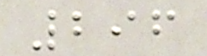296
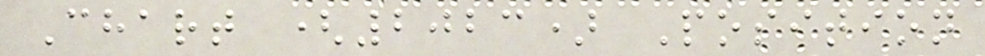Chart (2023) Position
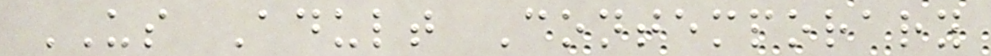US Adult Contemporary
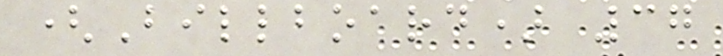(Billboard) 37
